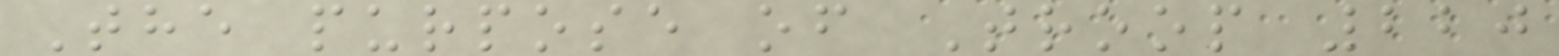The purpose of Troop 220
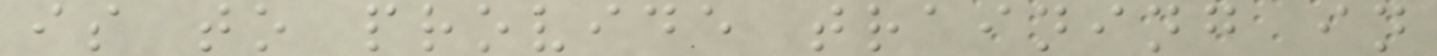is to provide training in
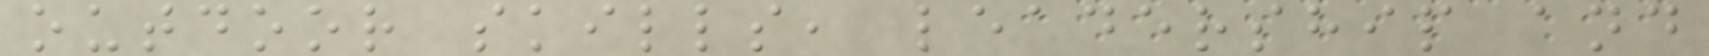outdoor skills, leadership and
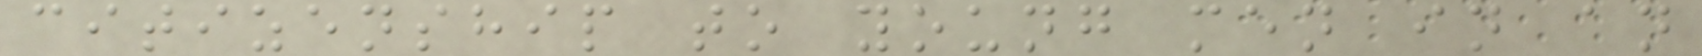citizenship to young men in an
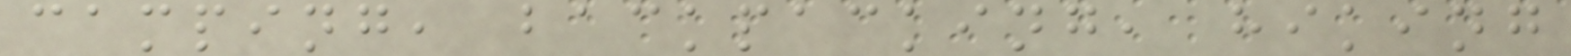camping, backpacking, hiking
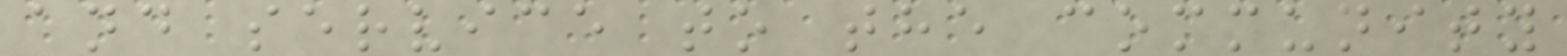and service to the community
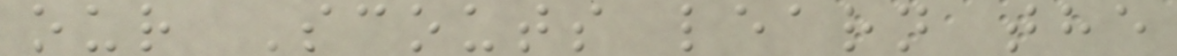our Scouts learn the
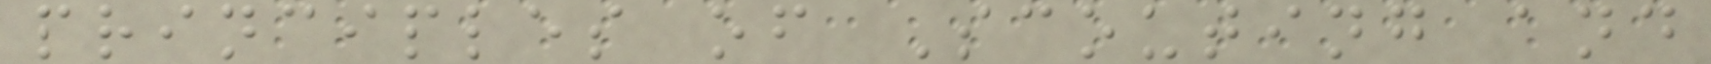principles of Scouting and
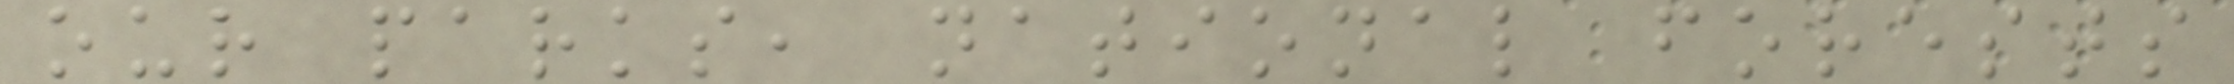our parks, national forests
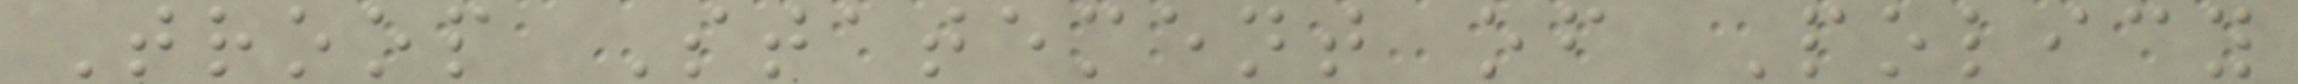Troop Statement of Policy
